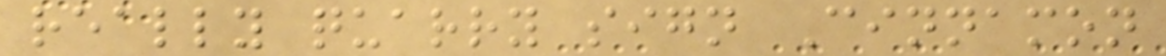really quarry sign Cinnamon
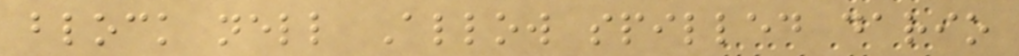block nell Allow spilled dario
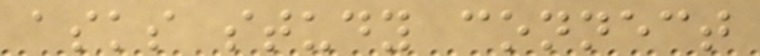asks study connect
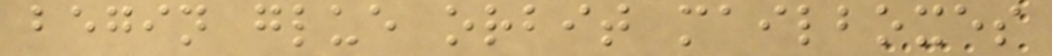begin glue orbit mailboxes
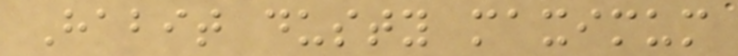Habit dusty maximum
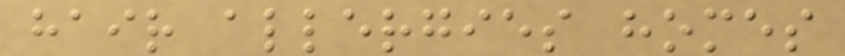hair allergies homes
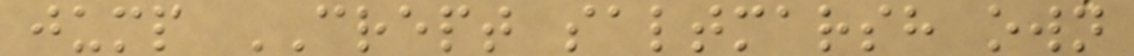jump CREPT saltmarsh own
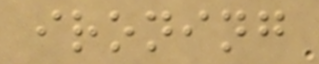ironing
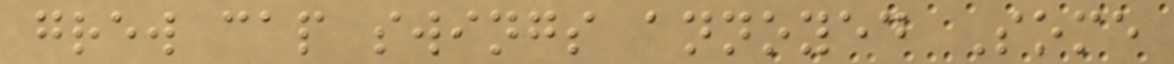grew cap swings annoyed Some
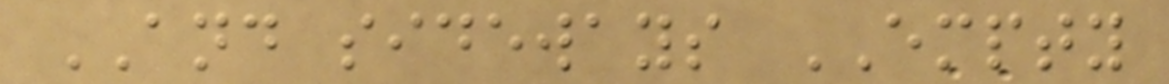AND sideways EMPTY
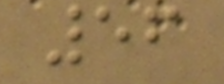56
